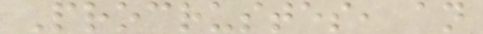Procrustes, an
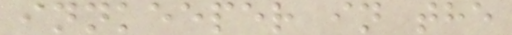innkeeper in the
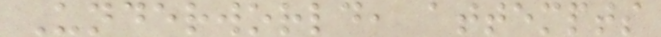Underworld, attempts
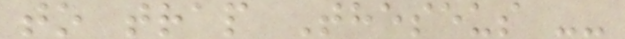to trap Theseus --
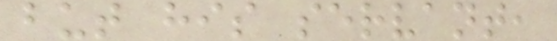but his servant,
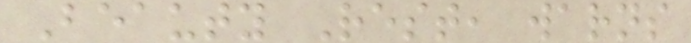Beauty Rest, warns
